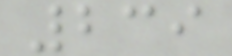239
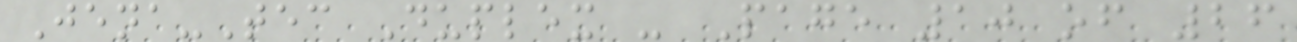Jena-Tec Duplex - Page 10 of 26
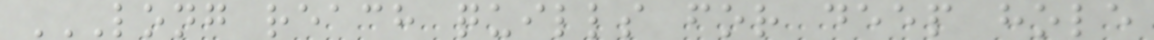LONG REACH QUILLS FOR DEEP HOLE
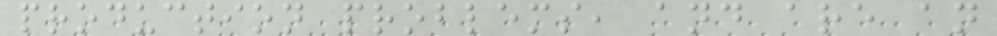production problems, and are an
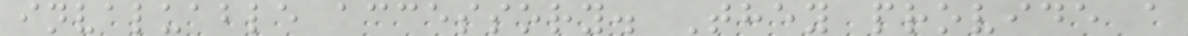invaluable accessory. They provide a
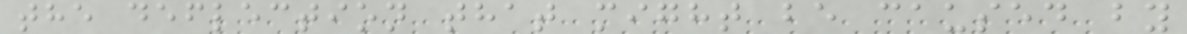the deflection that might be caused by
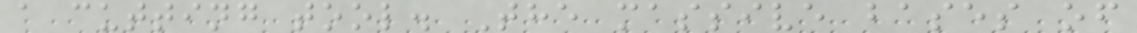a cutting tool. The massive bases of
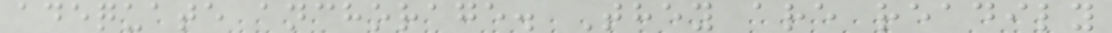adequate anchorage. They are readily
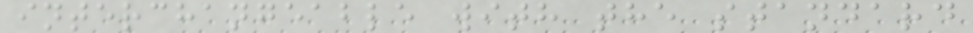interchangeable with the standard
